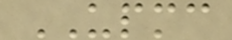UPMC
